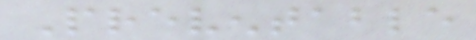Preventable
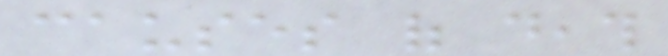causes of death
